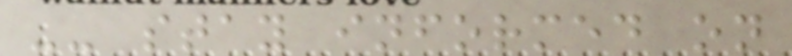-- stay informed on
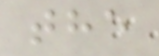the
